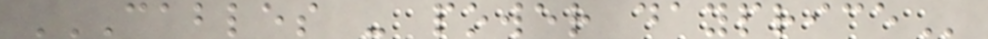CABLES - POWER DAYPRICE
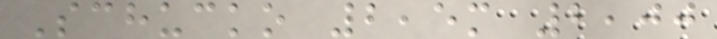Schucko 2,5m 2,00
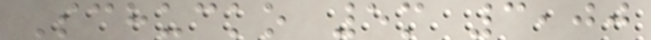Schucko 5m 3,00
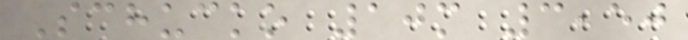Schucko 10m 3,50
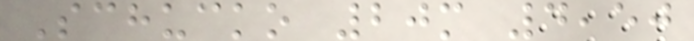Schucko 20m 4,50
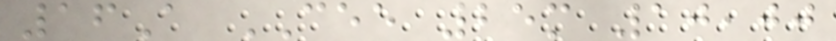16A CEE 25m 10,00
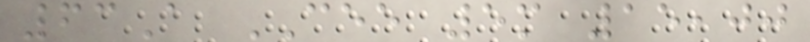63A CEE 5m 15,00
